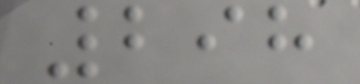298
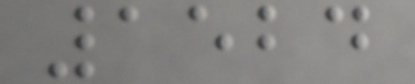1524
